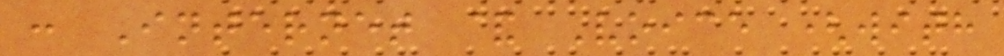: Internet & Voice (with
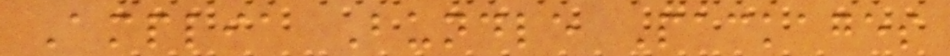Amplia Bundle Packages
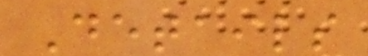Details
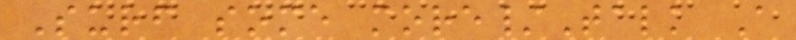Surf some more/Talk A
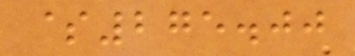$275.00
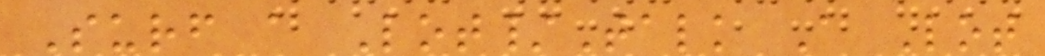Surf a Lot/Talk A Lot
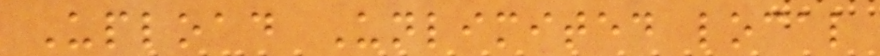Upload Unlimited local
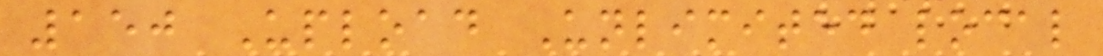150 Upload Unlimited local
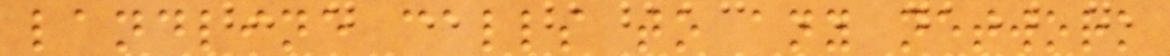landline calls to any network
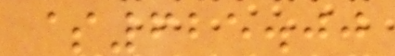$625.00
